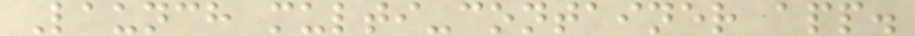Launch multi-container app.
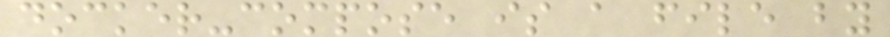docker-compose is a file by
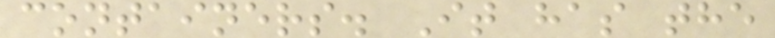containers. It has the
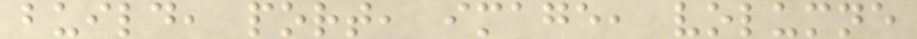build, port, image, volumne
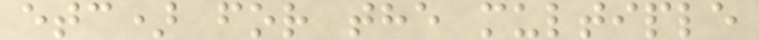etc) for the multiple
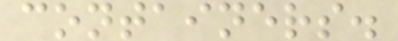containers.
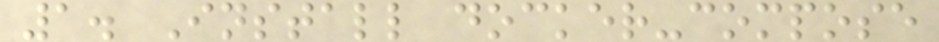1. Install docker-compose
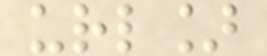url]
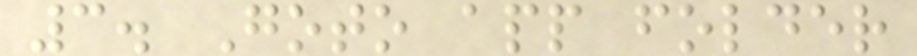3. Goto app folder
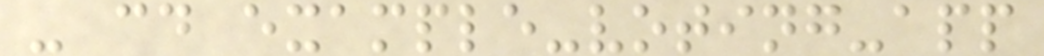- cd example-voting-app
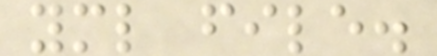yml file.
